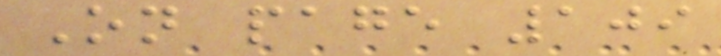On page 109
